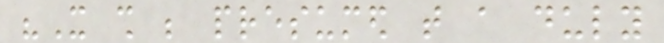"It shall be presumed that a duly
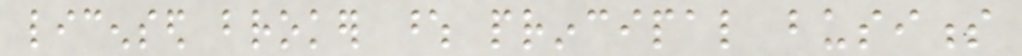licensed broker whose principal business
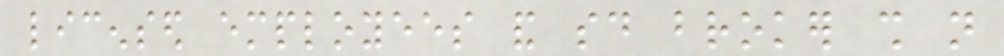licensed employees and said broker shall not
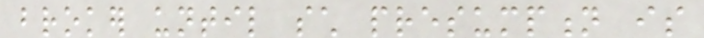broker until such presumption is
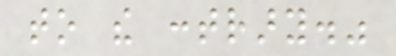to the contrary."
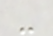-
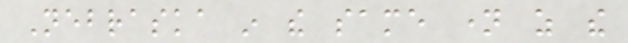Nebraska in the same name as the
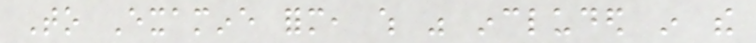To Examine form, which was included in the
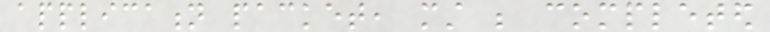application packet, must be completed
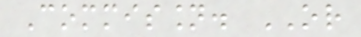Commission. OR
